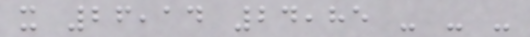x 26,14 24,85 - - -
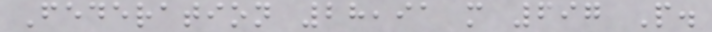Federation 28,91 m 697 P.
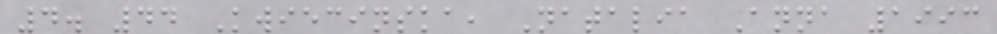4. 44 Kwiecinska, Natalia Anna 1993
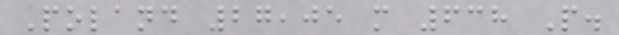Poland 27,05 m 638 P.
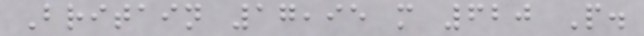Britain 17,95 m 620 P.
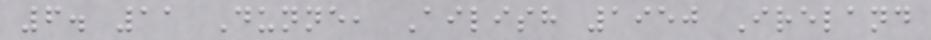6. 11 Dunne, Ailish 1950 Ireland
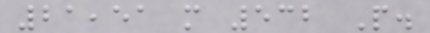21,51 m 532 P.
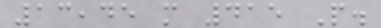13,45 m 415 P.
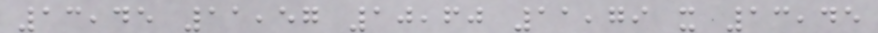13,45 11,57 10,60 11,79 x 13,45
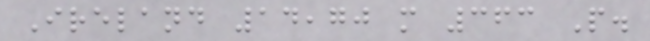Ireland 14,70 m 363 P.
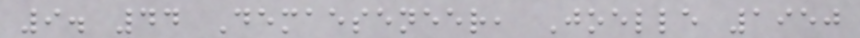9. 44 Demaeseneer, Joelle 1950
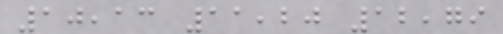10,13 11,20 12,79
